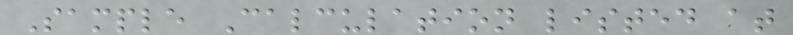Sample Calculation listed at
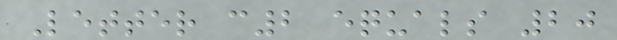Letter c2 equals 20
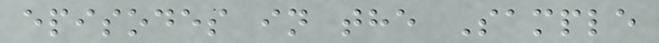episodes in the Sample
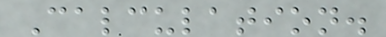Calculation.
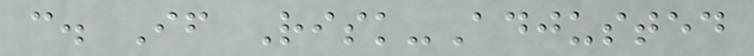c. If Risk-Adjusted
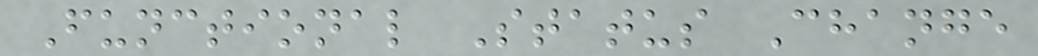Functional Status Change
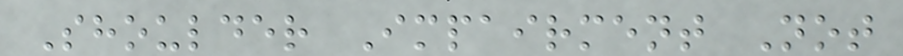Shoulder Impairment Not
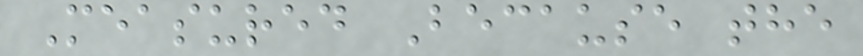Measured Because the
